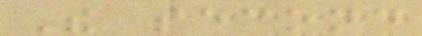The second
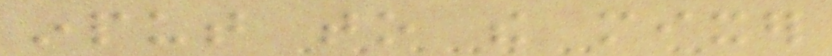input to the mixer
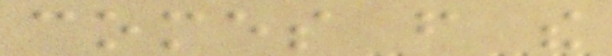comes from the
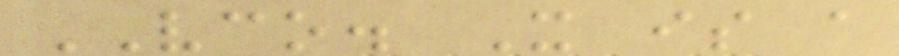VCO. It is a
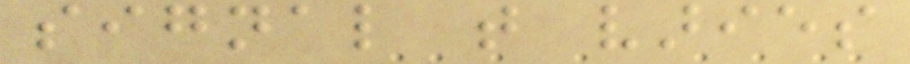signal that varies
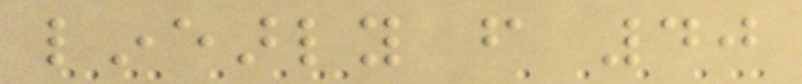linearly from 40
